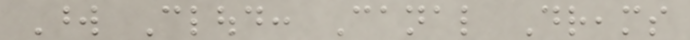Word Cloud: Canal Dreams
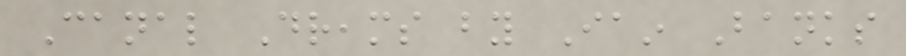Canal Dreams by Iain Banks
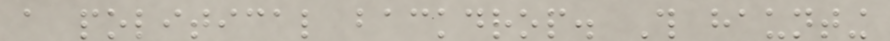a political backdrop. This haunting
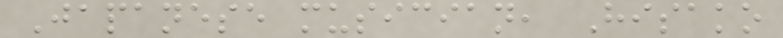Japanese musician, Hisako
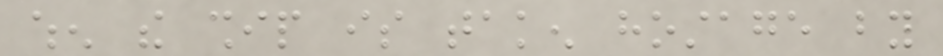when the ship is taken hostage by
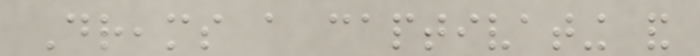Dreams a captivating and
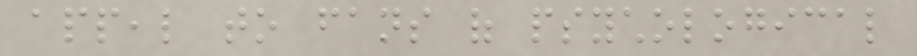appeal to fans of psychological
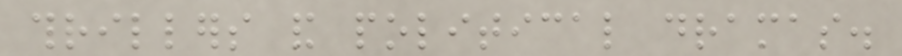thrillers and political dramas.
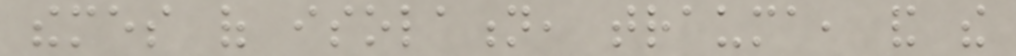themes of isolation, trauma, and the
